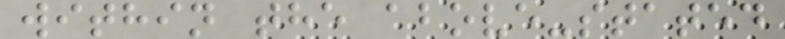within the above-stated
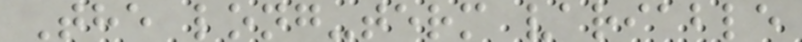The long-term variable
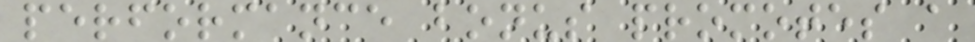performance bonus promotes a
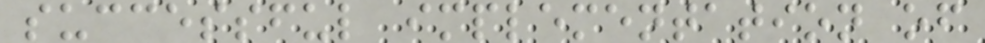successful implementation of
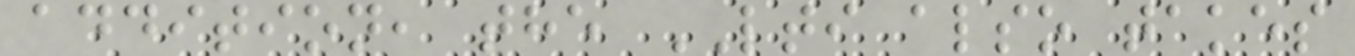addition, the LTI also takes
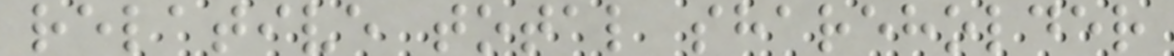relative total shareholder
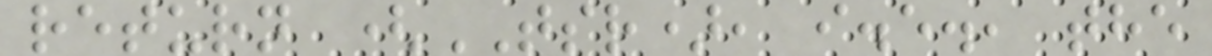return (TSR), i.e., the
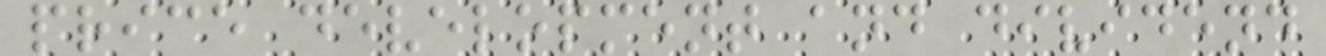price development and dividend
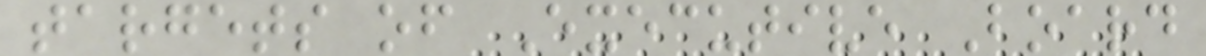targets of Executive Board
